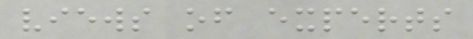views of experts
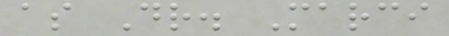as Dr. Marci
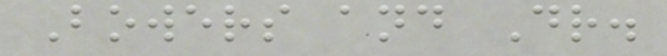Bowers and Dr.
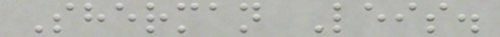Sherman Leis.
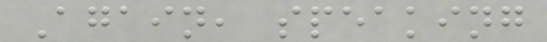Again, speaking
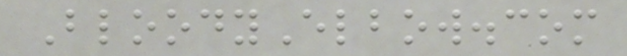BloodyElbow.com
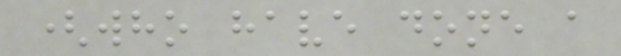(who have done a
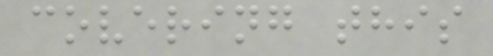covering this
